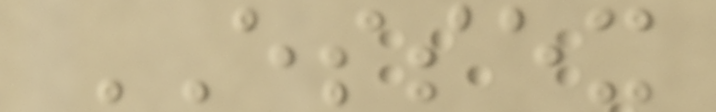ESSEX
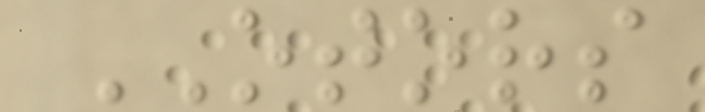OTORS
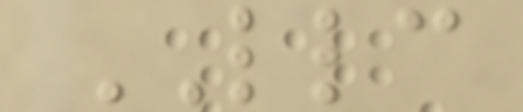LLC
